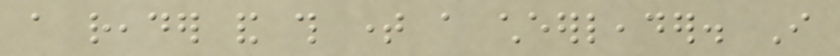a reader and this time a cheerleader. I
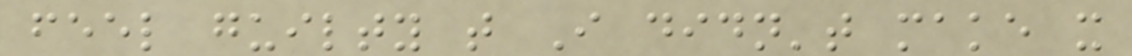feel guilty that I didn't make it
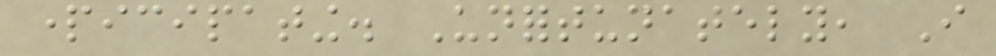participating. Unfortunately, I
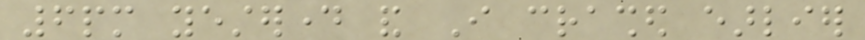6pm yesterday and I crashed earlier
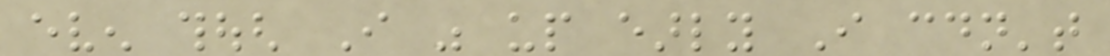even though I was up early I couldn't
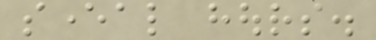several hours.
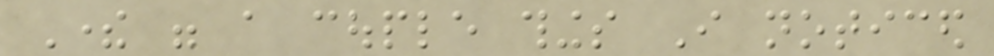There were a couple things I noticed
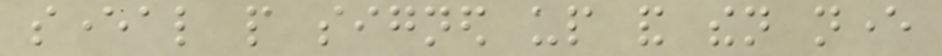several people signed up and then never
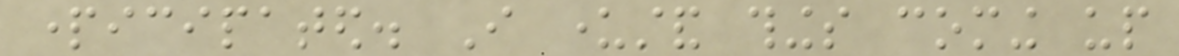participated. I understand things coming up
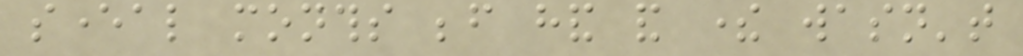several months before hand and there wasn't
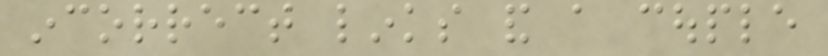incorrect links and a couple
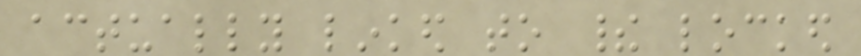actually linked to their locked
